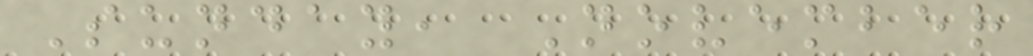Sunday, November
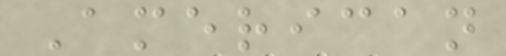American
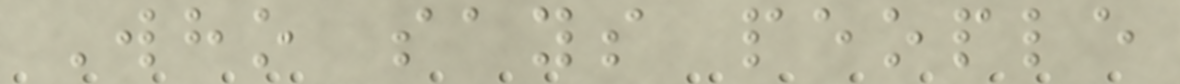Who says people
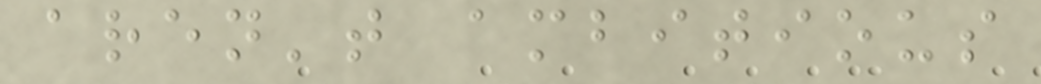aren't ambitious
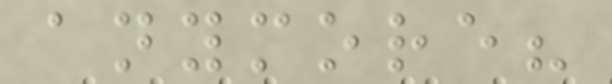anymore?
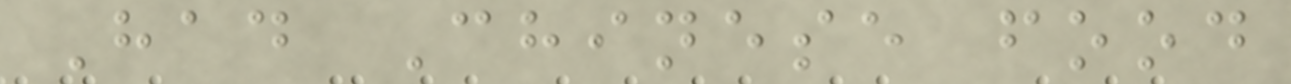Had Chinese food
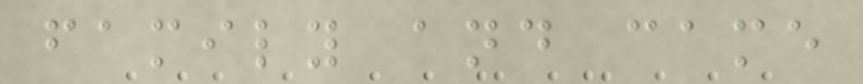family and came
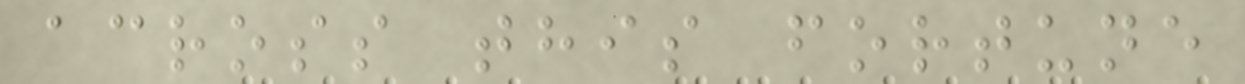across this fortune
